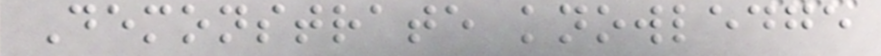Demonstrate knowledge
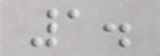1.
